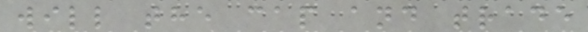will the cap and trade
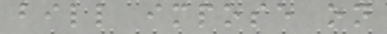bill impose on
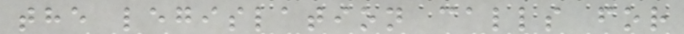the legislation calls for
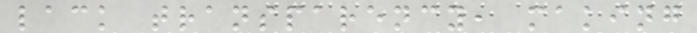lack transparency, making
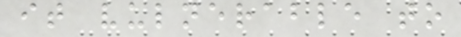it vulnerable to
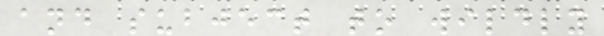and subject to wildly
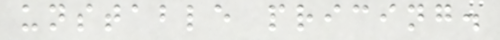unstable pricing.
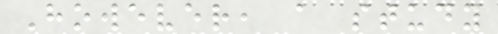However, a study
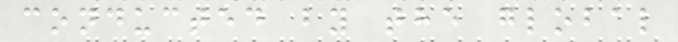conducted by the global
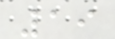19
